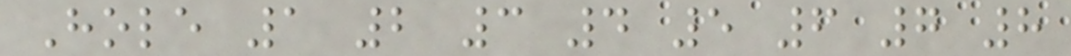Hole 1 2 3 4 5 6 7 8
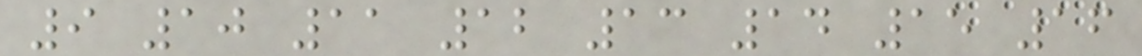9 10 11 12 13 14 15 16
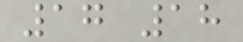17 18
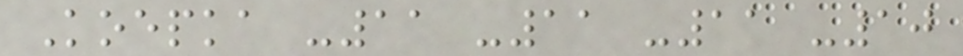Koepka -11 -11 -11 -10
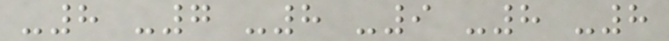-8 -7 -8 -9 -8 -8
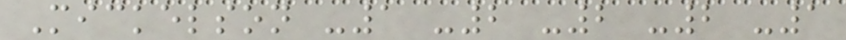Mickelson -1 -2 -2 -2 -1
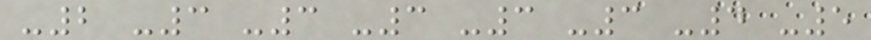-2 -3 -3 -3 -3 -3 -4 -5
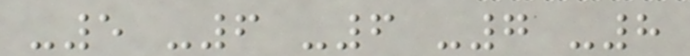-5 -6 -6 -7 -8
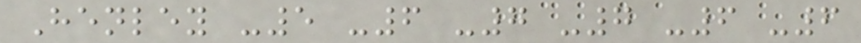Henley -5 -6 -7 -7 -6 -6
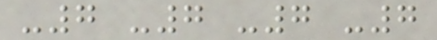-7 -7 -7 -7
